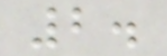2.
